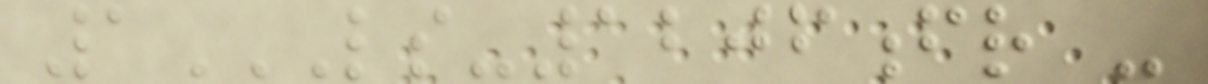1LS-1206FR -
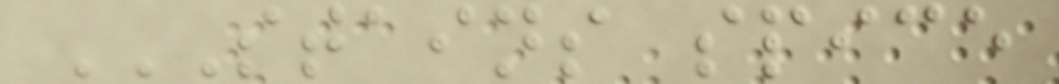STAINS SPICE
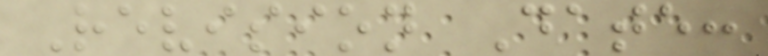Revision Date:
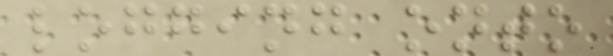logging onto
